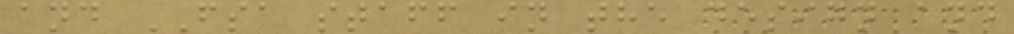and FSA staff in the design and
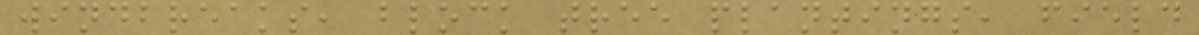windbreaks, block tree plantings, field
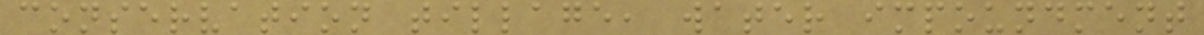conservation tillage, water impoundment
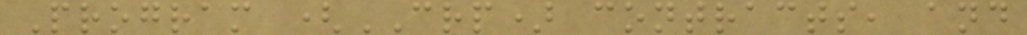Program (CRP) contracts, and
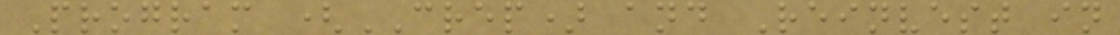Program (CREP) and Reinvest in
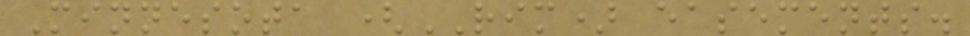Minnesota (RIM) easements.
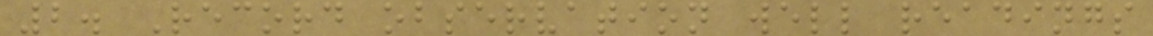2. Record observation well readings
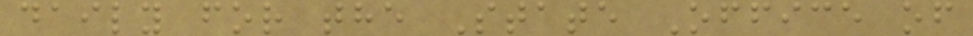daily for the State Office of
